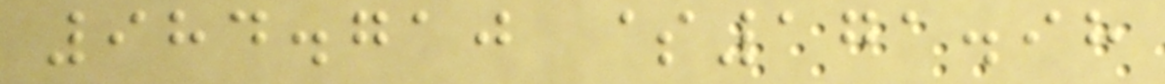984.710 $171.98
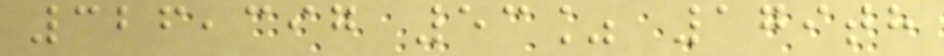326,397 53% 179th
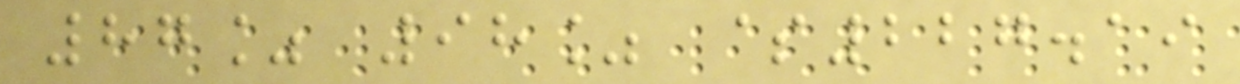87% 98% $227.19
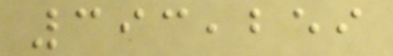393,259
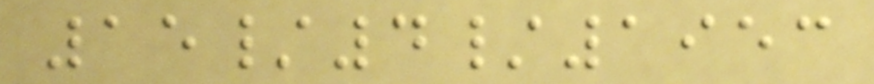15/4/1953
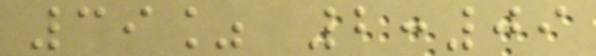39% 2:09
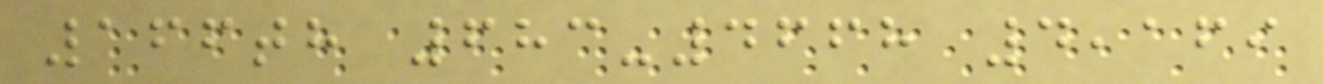166th 683-4668 4,169
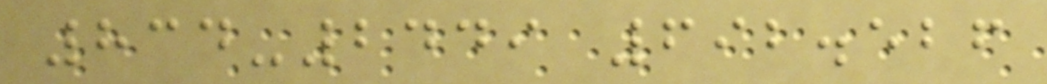834-2449 692.526
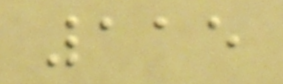115
